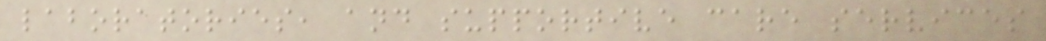laboratories, and supportive care services
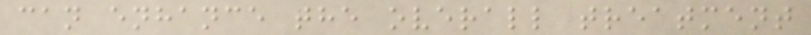can enhance the overall treatment
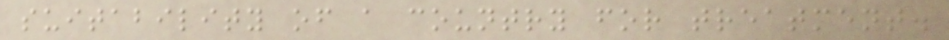suitability of a country for treatment.
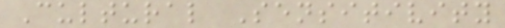Cultural Sensitivity
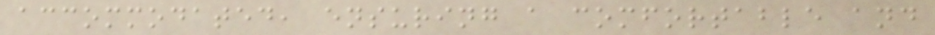accommodated, ensuring a comfortable and
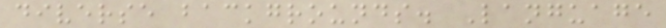diverse backgrounds. Language
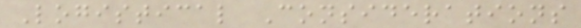Logistical Considerations
